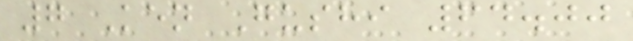7 Ken Gushi 64.00
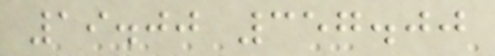19.00 357.00
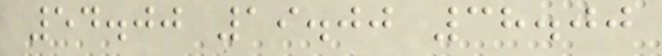54.00 19.00 38.00
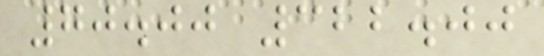70.00 322.00
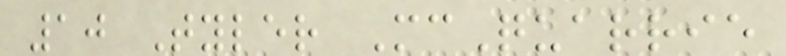10 Tyler McQuarrie
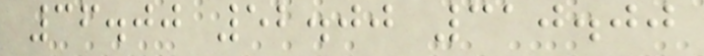36.00 52.00 310.00
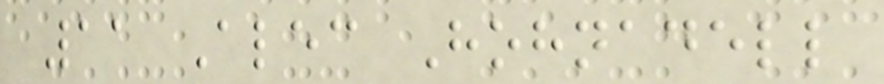11 Alec Hohnadell
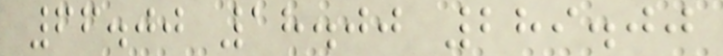66.00 18.00 289.00
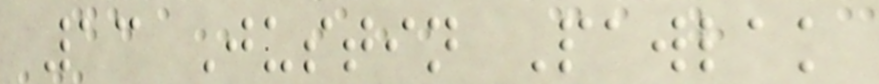13 Justin Pawlak
